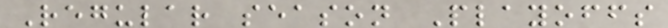Regular season Playoffs
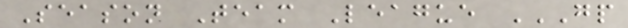Season Team League GP
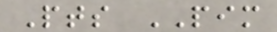Pts PIM
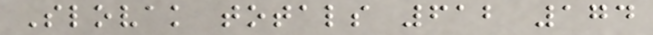Slovak totals 612 174
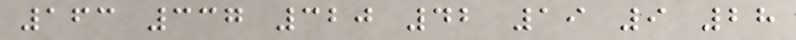163 337 320 42 19 9 28
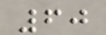60
